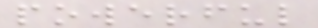powerful
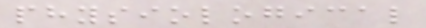physiological
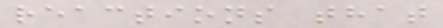reactions that
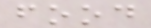food
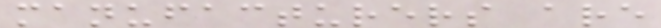manufacturers are
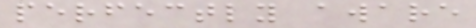perfectly aware
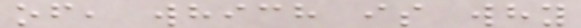of, which is why
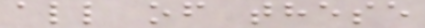all of these
